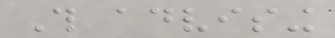This advising
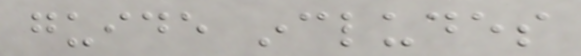guide includes
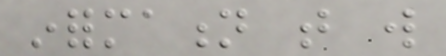information that will
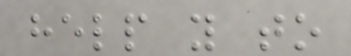help you to
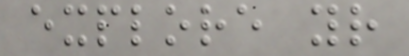explore your
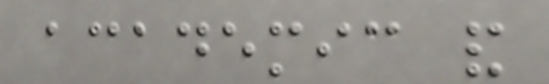academic and
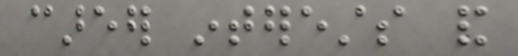career interests and
